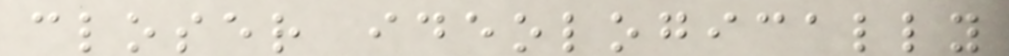closer ideologically
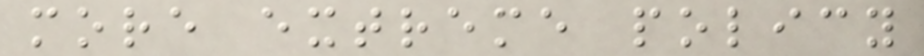more extreme policy
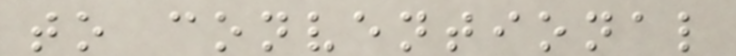to conventional
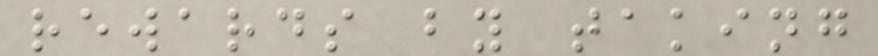rewards by taking
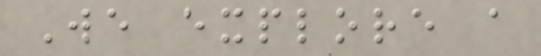We explore a
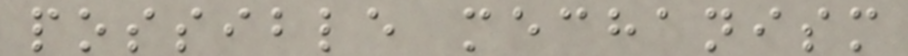possible mechanism
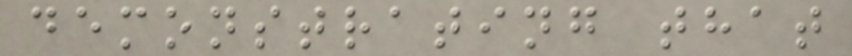demonstrating that
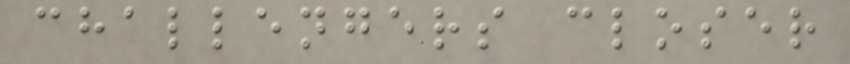challengers closer
